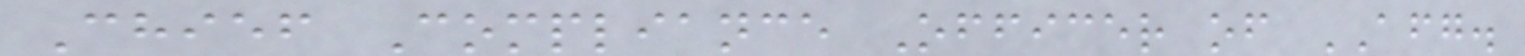Chief Compliance Officer of AFG.
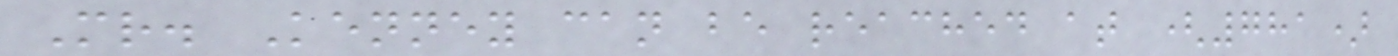Mr. Kenney can be reached at (781)
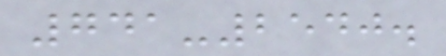741-2540.
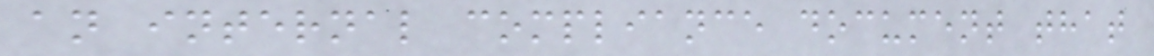an internal compliance document that
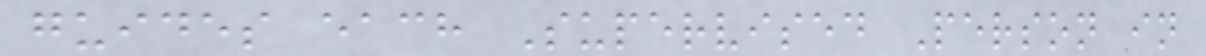guides each Supervised Person in
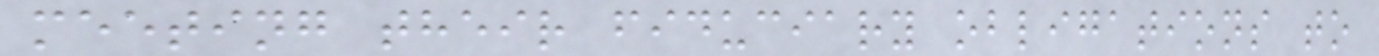meeting their fiduciary obligations to
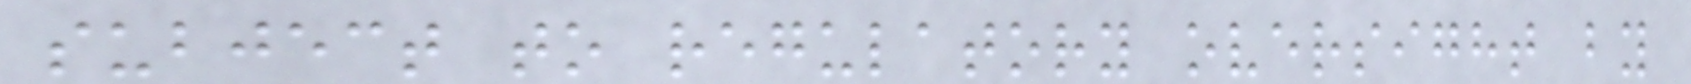subject to regulatory oversight by
